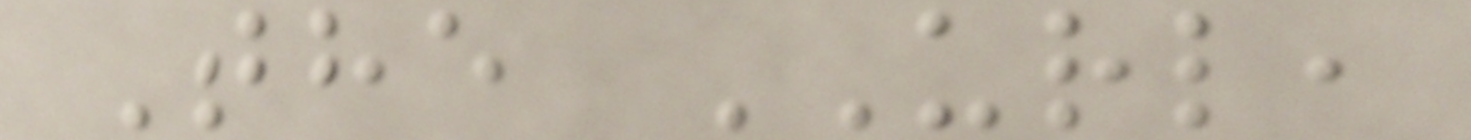The URL,
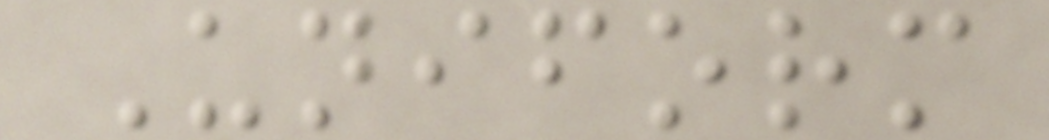Uniform
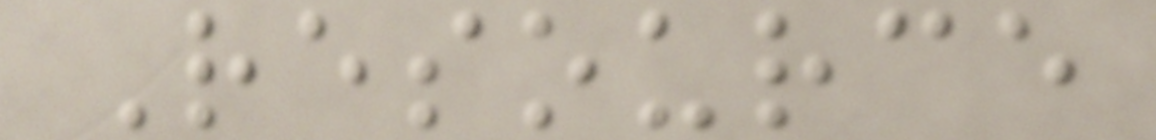Resource
